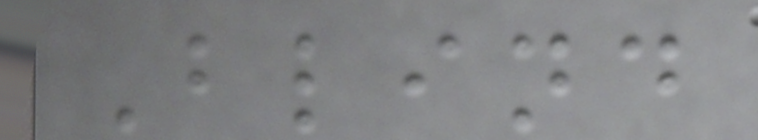Blind
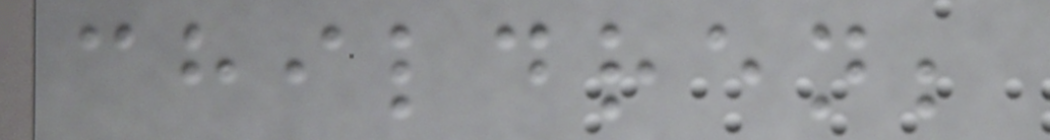children;
